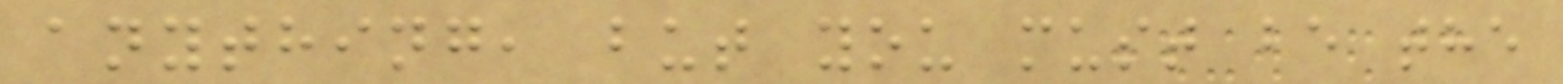anything, but you must be the
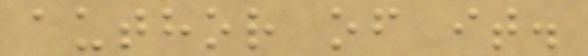author of it.
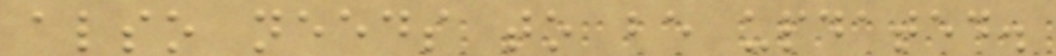also needs to be updated.
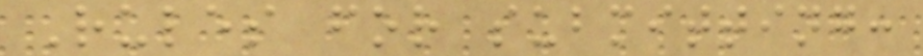Rules for submitting:
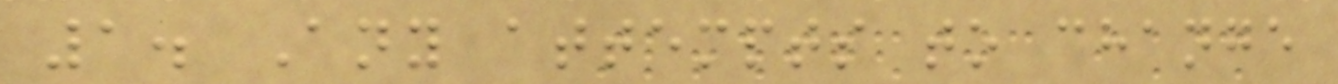1. Any attempts to change
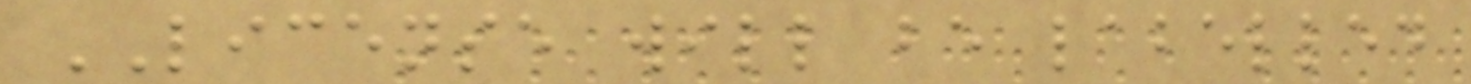LICENSE will be labelled
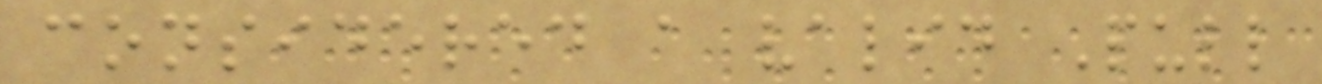considered a valid Pull
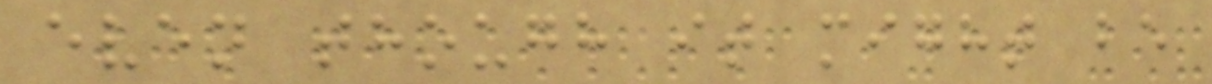even though it might be
